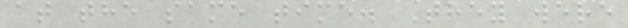at the same time. They were
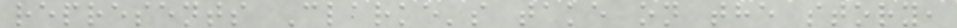represents Clarke's take on the story,
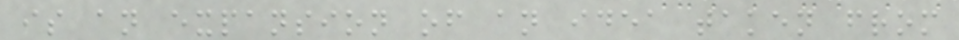is an expansion of an idea taken from
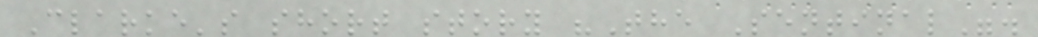Clarke's short story "The Sentinal".
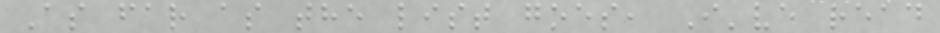As far as the list goes, I've read
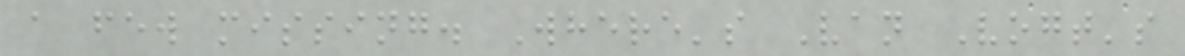a few missing. Where's Van Vogt's
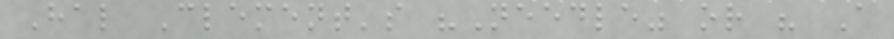Hal Clement's "Needle" or " A
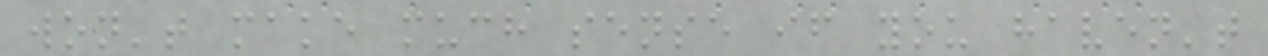won't make much sense if you haven't
